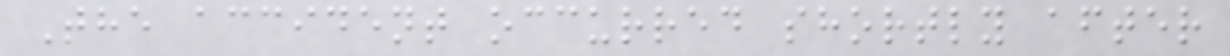The accident occurred shortly after
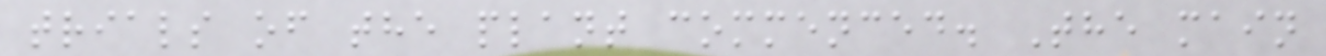trials of the plant commenced. The main
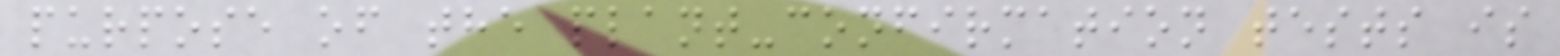purpose of the plant-confirmation tests is
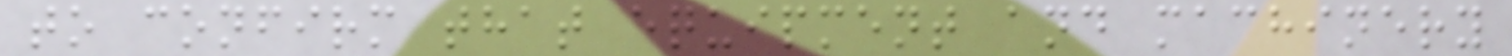to confirm that equipment and machinery
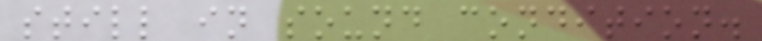still in sound condition.
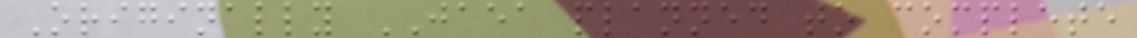Originally JAEA planned to complete
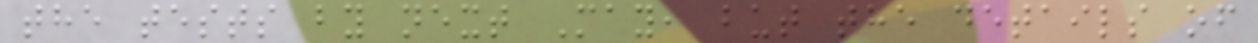the tests by next May, but the details of
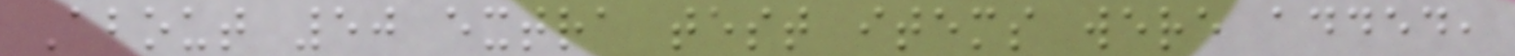About 50 extra test items were added,
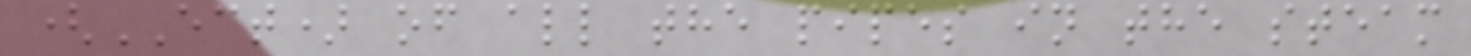(ECT) of all the pipes in the steam
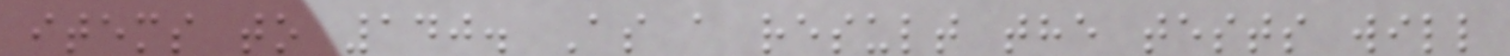items to 140. As a result the tests will
